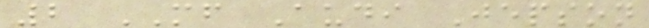2 MF Audi Jepson
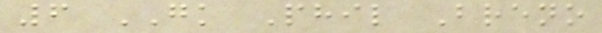6 GK Phil Breno
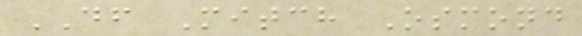DF Mitch Osmond
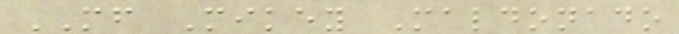MF Mikey Maldonado
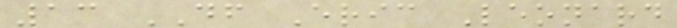13 DF Eric Leonard
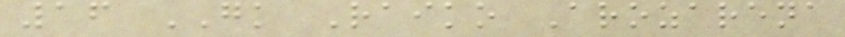16 GK Raiko Arozarena
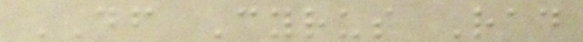DF Cyrus Rad
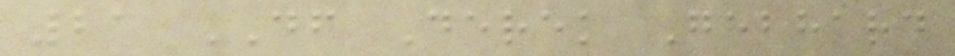21 DF Derek Gebhard
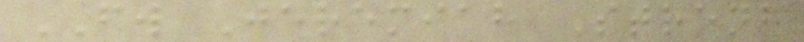FW Jeremiah Streng
